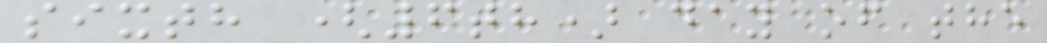sixth (6th) day of the
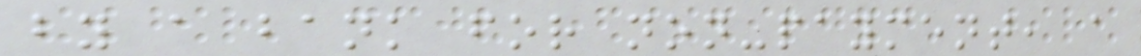by a bank for non-payment, a
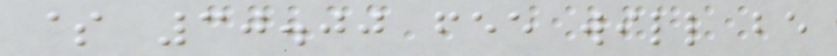$ 30.00 fee will be
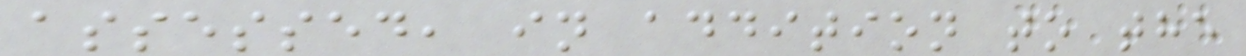assessed, in addition to the
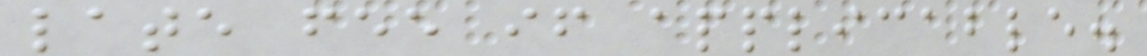late fee if applicable.
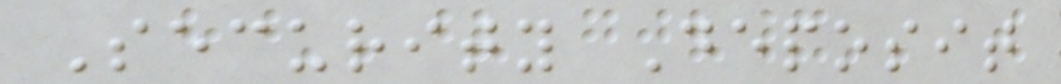Security Deposit
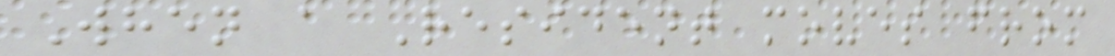When a Resident moves from
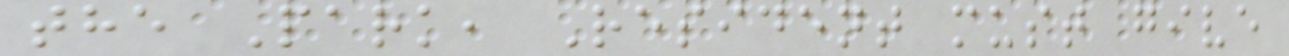the Park, Resident must give
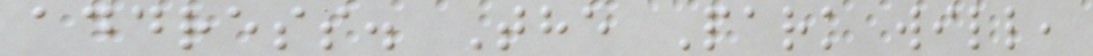address. The Park will,
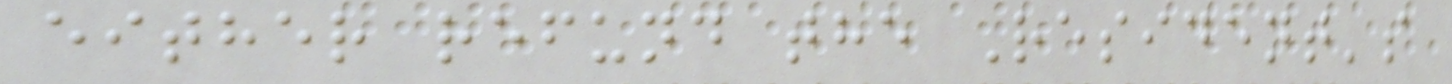either refund the Resident's
